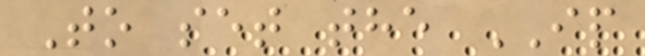To set the IP
